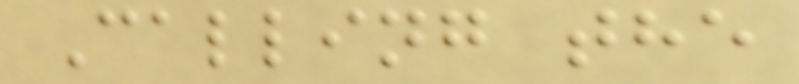Calling the
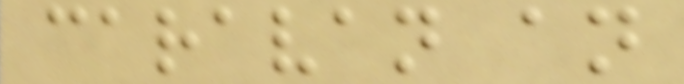caravan an
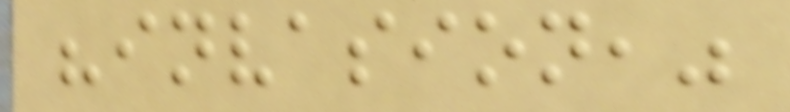"invasion,"
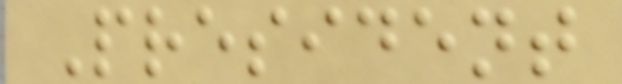President
